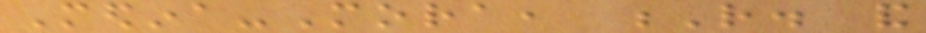Medina-Mora, R. and
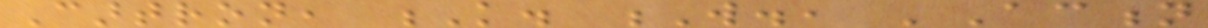Cartron, K. W., 'Action
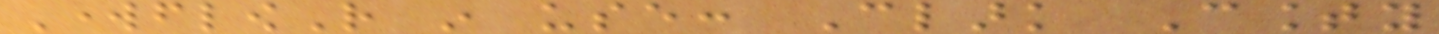WorkflowR in use: Clark County
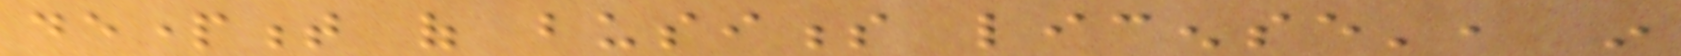department of business license', in
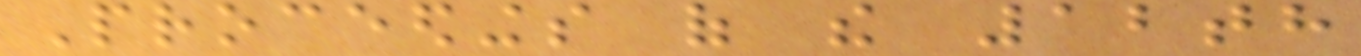Proceedings of the 12th
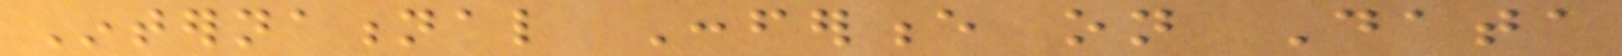International Conference on Data
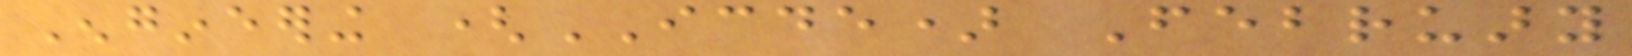Engineering (ICDE) February
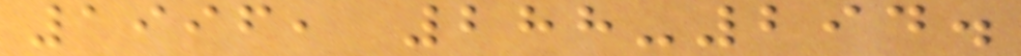1996, 288-294.
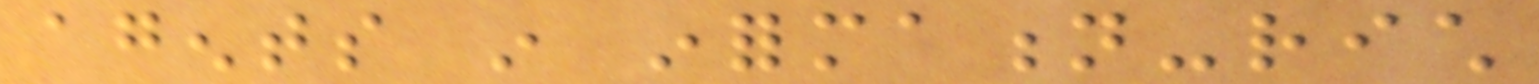agents in information-rich
